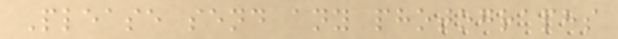Please send any photographs
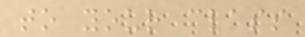to your class
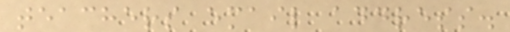teachers email address.
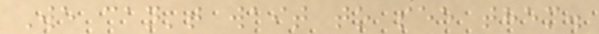We can't wait to see them.
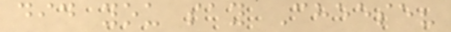did you say Cheese?
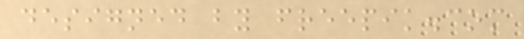designed by freepik.com
